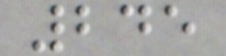245
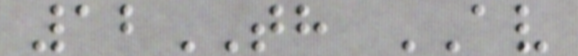12TH AV
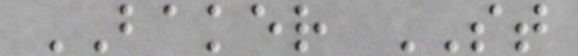BAKER ST
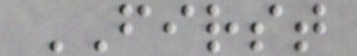FIRST
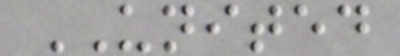UNITED
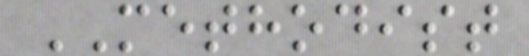METHODIST
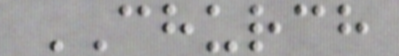CHURCH
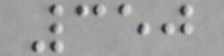350
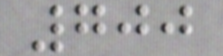700
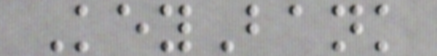KeyBank
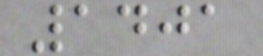1401
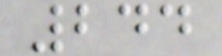244
